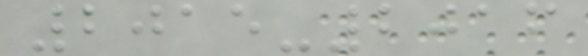2015-2016
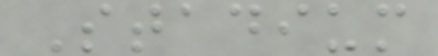Stadium
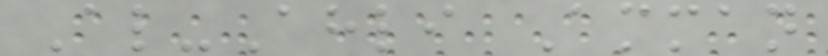Al-Ahli Amman
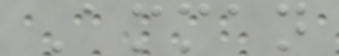Amman
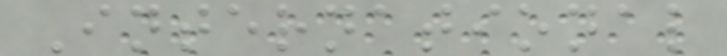International
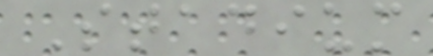Stadium
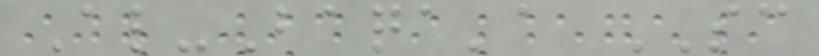Al-Baqa'a SC
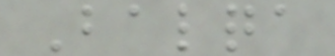Balqa
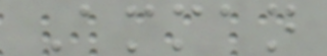Amman
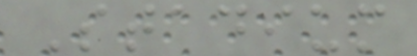Stadium
